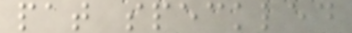pat speckled
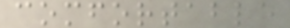comfortable
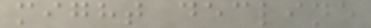might decline
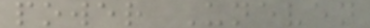power Uneven
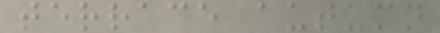terrace autumn
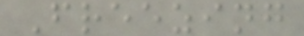Freezing
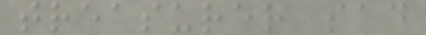treasurer sad
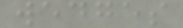wedges
